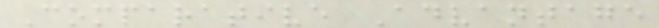Comparative Advantage
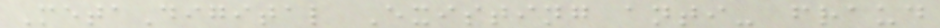MetaDigital Existing anti- fraud
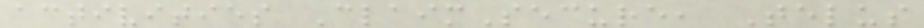activities ClaimSecure, Telus
